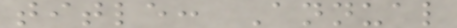title: Annual
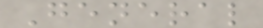General
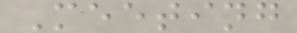Meeting
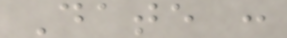Date :
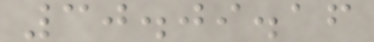30.09.16
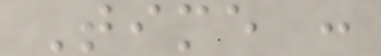Time :
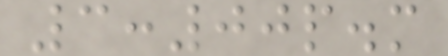3:00p.m
